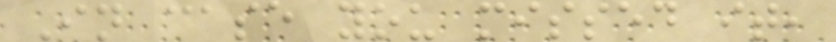In case you missed it,
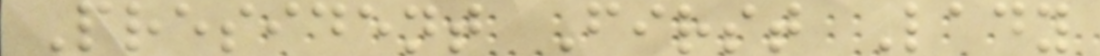President First Lady
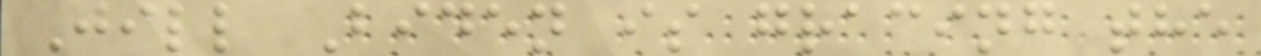Jill Biden is gracing the
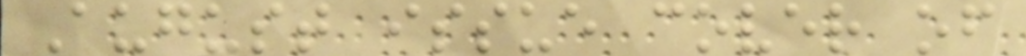August issue cover of
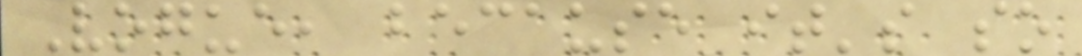Vogue, because it's so
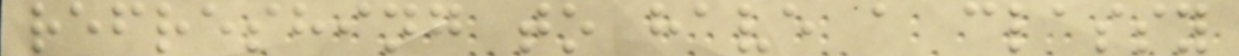refreshing to have a classy
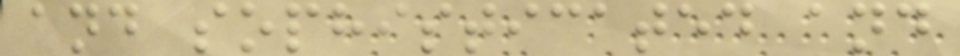and sophisticated and
